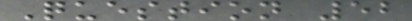Question 52
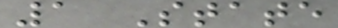1 State
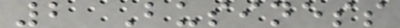2 Business
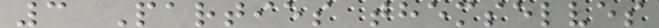3 Parties themselves
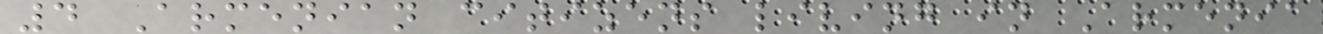4 Armenian citizens living in Armenia
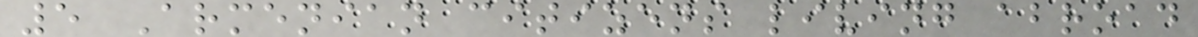5 Armenian citizens living abroad
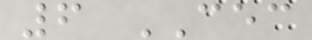6 CEC
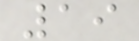19
